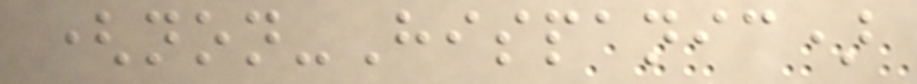(non-Hispanic)
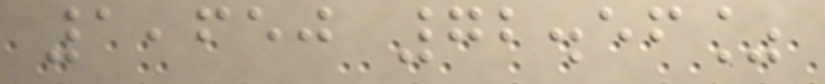1,650 72.56%
